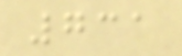731
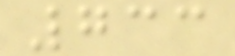733
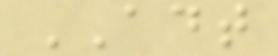ADT
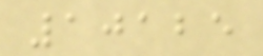10125
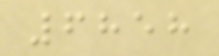6858
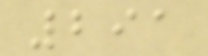291
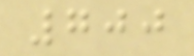700
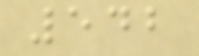542
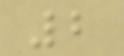2
